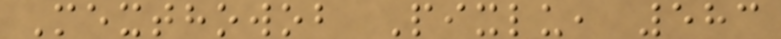Mexthowob Pixlu, 583
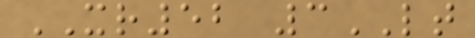XR52 3LT
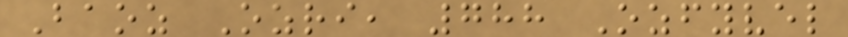Baoz Ozri, 788 Ozfyvel
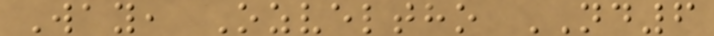Way, Ozveltho ND6
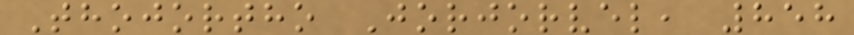Thojortho Jorjorvel, 858
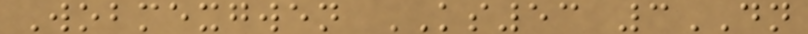Wobmexgwen KS53 3DN
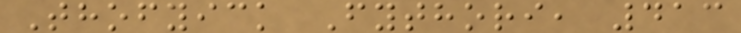Thofyick Fythori, 413
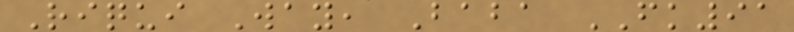Riqui Way, Baba FK91
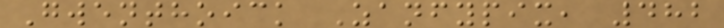Gwenthoick Zanfypix, 482
